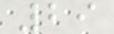29
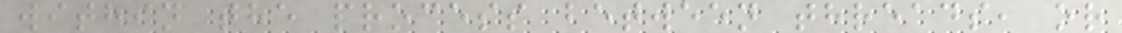within the process between threads, or
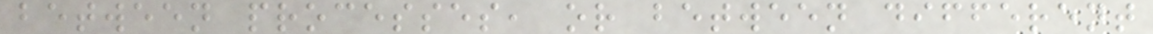between processes, or between different
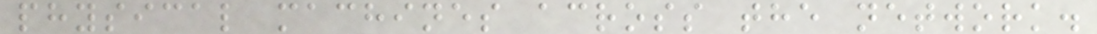physical machines across the network.
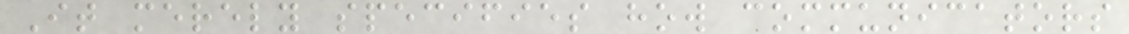It merely specifies how communicators
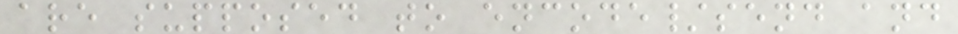are supposed to encode/send and
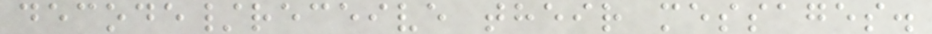decode/receive their messages.
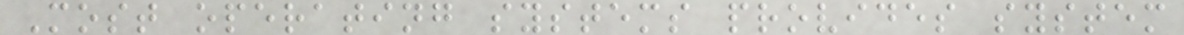Most operating systems provides system
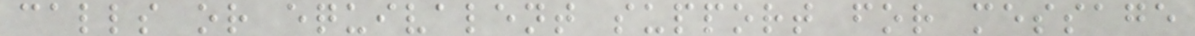calls or equivalent support for message
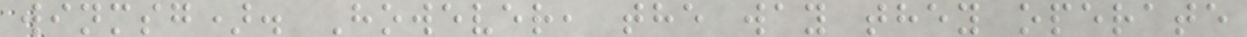winmsg). However, the way they operate
